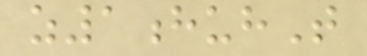z1huhT
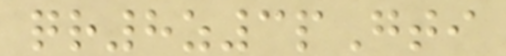qr8z3pGti
